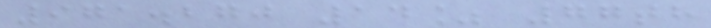971.270 14% 77th
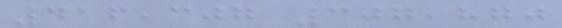416,307 307,870
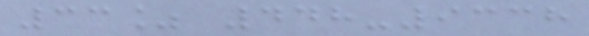33% 448-9338
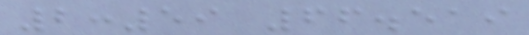2:59 66.519
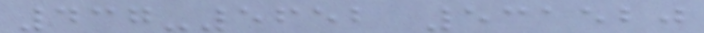437-5652 531520
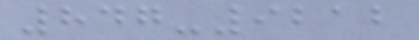847-9212
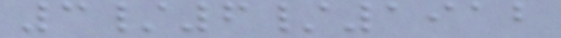3/6/1912
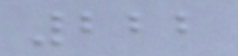222
